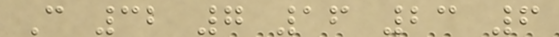C 32 7 16 23 6
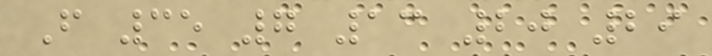F 35 7 13 20 29
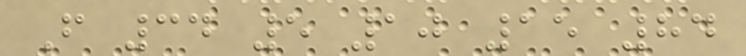F 34 5 10 15 84
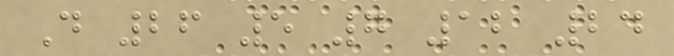D 26 5 7 12 24
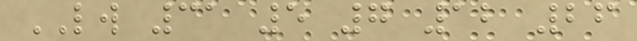LW 31 5 7 12 26
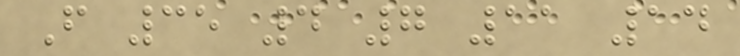F 35 4 7 11 14
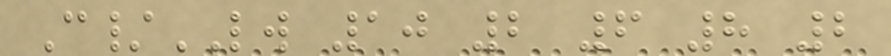C/LW 10 2 6 8 2
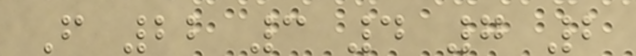F 22 3 4 7 2
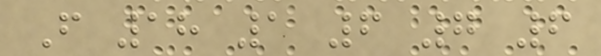F 18 1 6 7 6
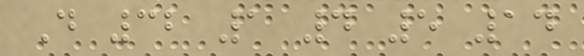D 32 1 4 5 14
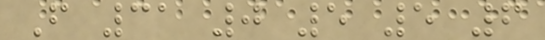F 31 0 5 5 6
